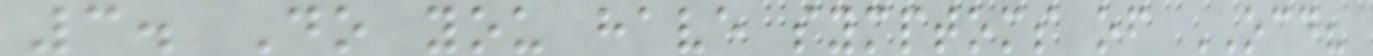3. Do you have symptoms of OCD?
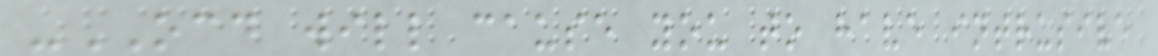-OCD will cause you to have intrusive
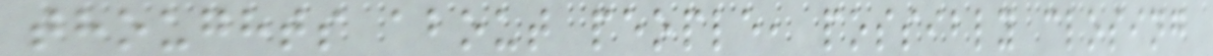thoughts about people, possibly closing
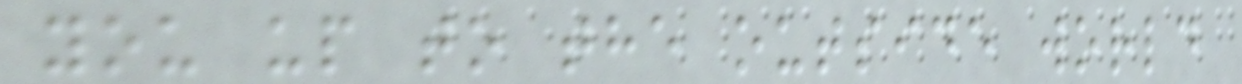you up to the outside world
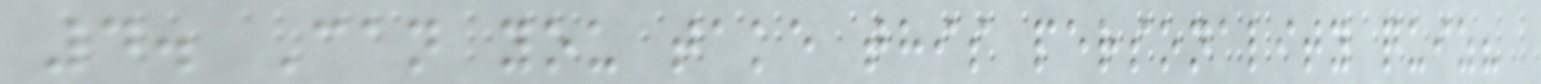4. Can you take this personality quiz?
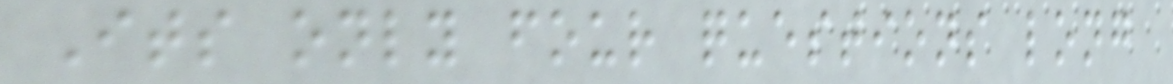Its only four questions long
